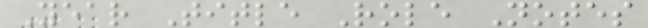Year Title Role Notes
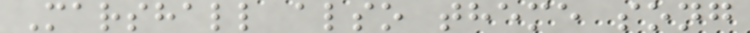Marshall also theme song
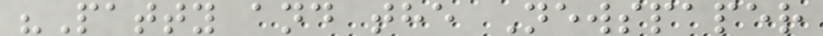"Patty and the Newspaper
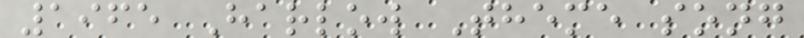1965 Harlow Theme song
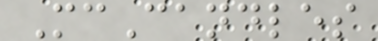McCandles
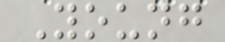Young
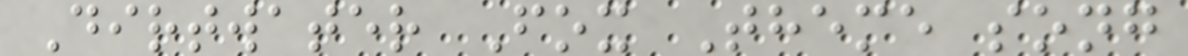Dirtwater Fox Theme song
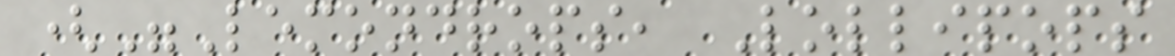("Lemondrops, Lollipops
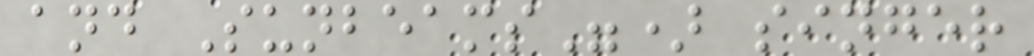and Sunbeams") singer
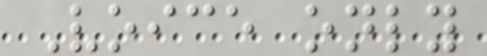Voice only
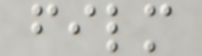film
